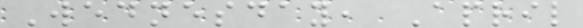Wednesday, April
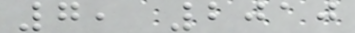7, 2010
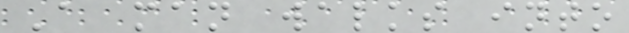A man walks into
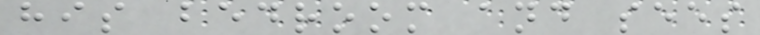his bedroom and sees
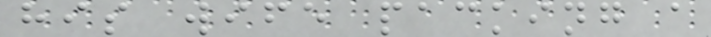his wife packing a
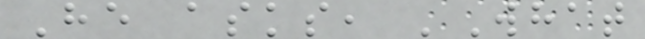He asks, 'What
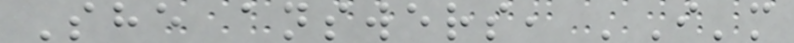She answers, 'I'm
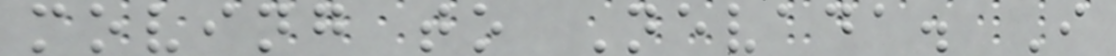moving to Nevada. I
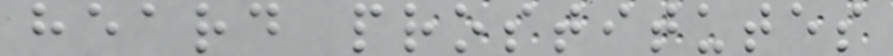heard prostitutes
